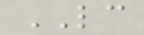LC
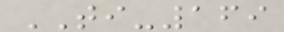TI-169
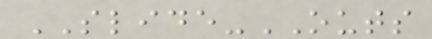SLIDE-OUTS
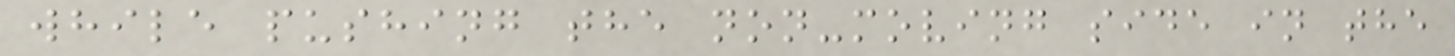while pushing the non-moving side in the
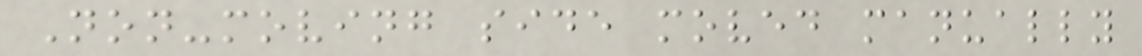Non-moving side moved manually
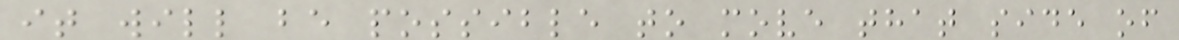it will be possible to move that side of
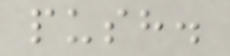push.
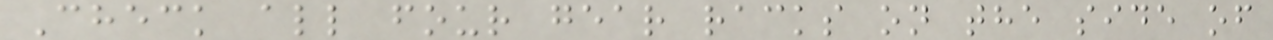Check all four gear racks on the side of
